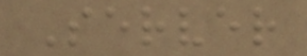Server
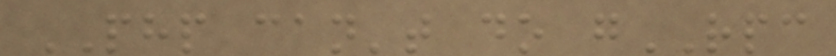PHP can't do gRPC
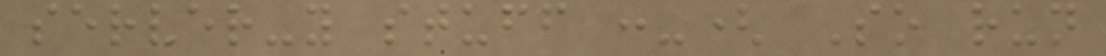server-y stuff :-( So run
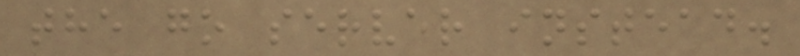the go server instead.
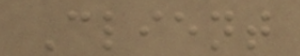Client
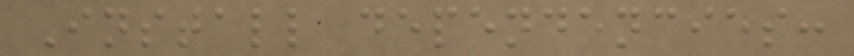Install dependencies:
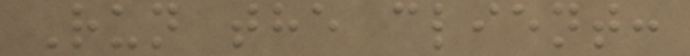Run the client:
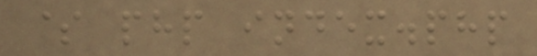$ php index.php
